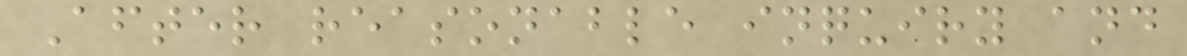After reasonable inquiry and
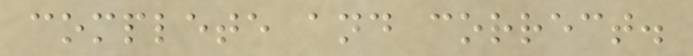complete and correct.
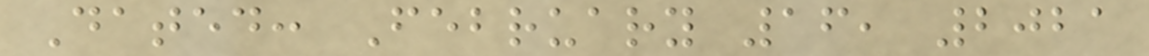Dated: February 16, 2021
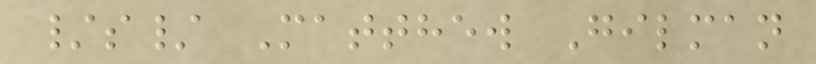/s/ Matthew Gilman
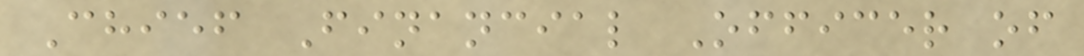Chief Financial Officer of
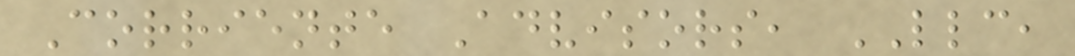Corriente Advisors, LLC,
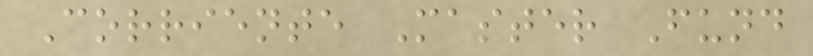Corriente Master Fund
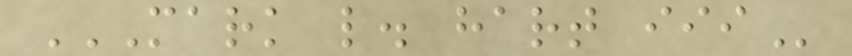MARK L. HART III
